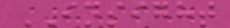INSIGHT
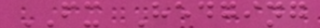FX Hedging
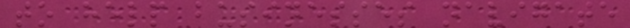to help businesses navigate
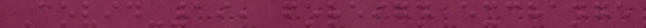Covid-19, foreign exchange
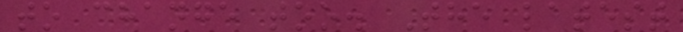to change too. The latest
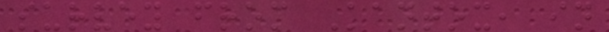survey from Kantox, in
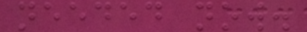needed now.
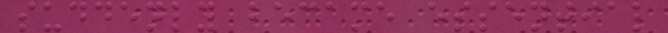suddenly became essential
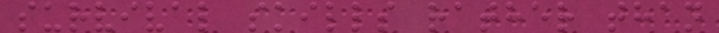survival skills rather than
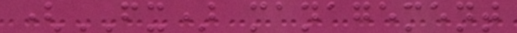(FX) management
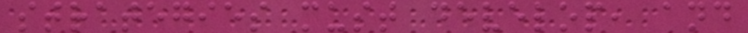strategies must develop, and
